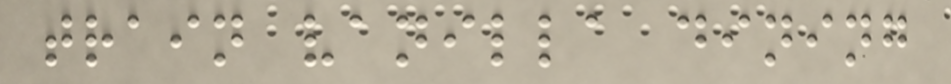train vanilla dining
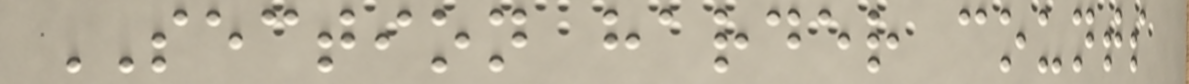SECTION harder counts
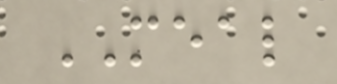MEAL
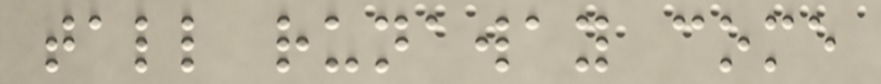tall runaway come
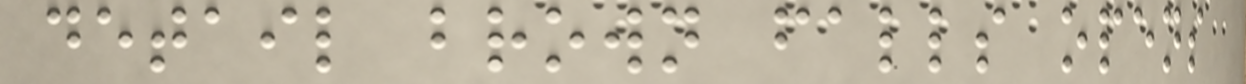detail brown falls opens
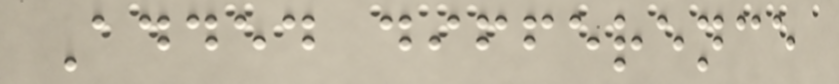Added difference
